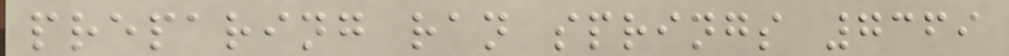preparing ran springs 7369
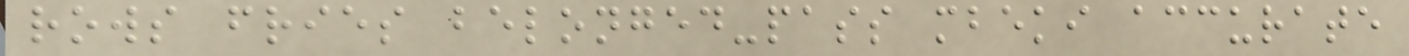rows fries belonged-pass mbeki accurate
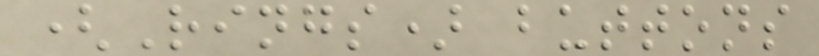(Rings) buttons
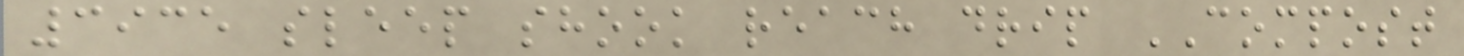3935 sleep shook reach drip COMPOST
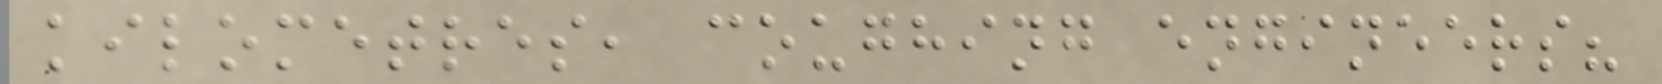kilometres, coughing engineers?
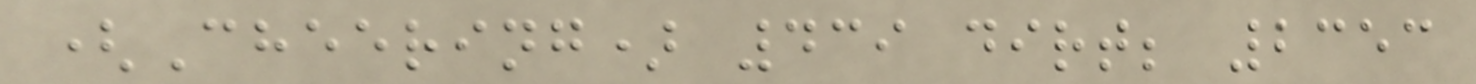(Cheering) 439 dirt; 2353
